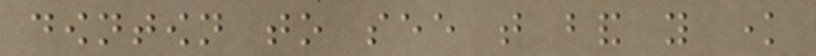downtown to see that band you know
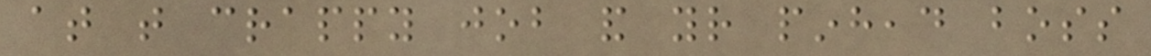at that crappy job and your pinhead boss
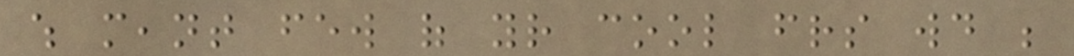which meant few of your cool friends would be
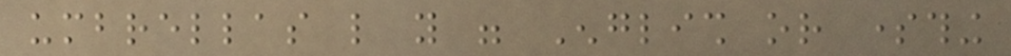umbrellas like you were English or something
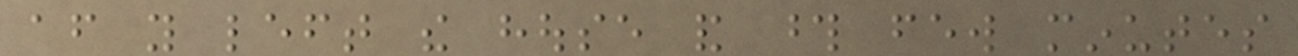after you left the house and those few minutes
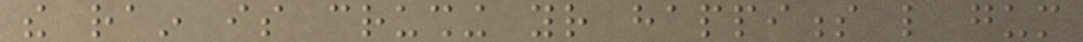the rain is crushing your happiness like gum
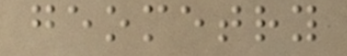geometry
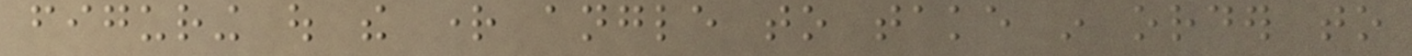figuring out the right angle to take in order to
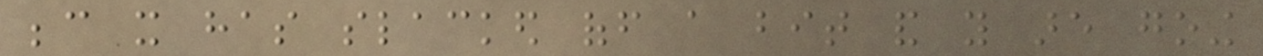because it has slacked off a bit and you are going
